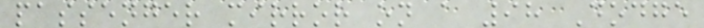passenger mirror on a 98 Dodge
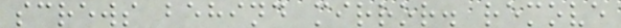screws behind mirror. remove
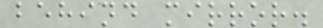behind mirror.
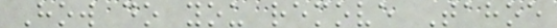How do you remove Tahoe
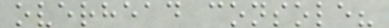overhead console?
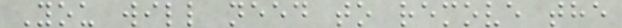You will need to remove the
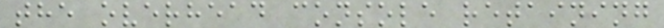the overhead console retaining
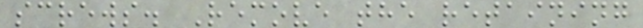screws. Remove the retaining
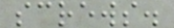screws.
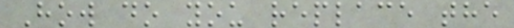How do you replace the
